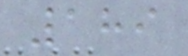189
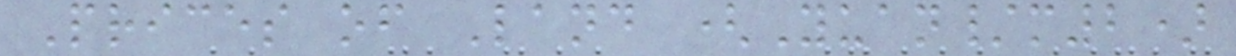Prices of Land (Yuan/m2)
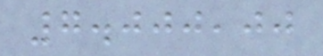7.000,00
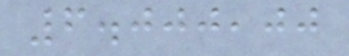6.000,00
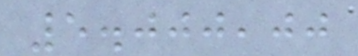5.000,00
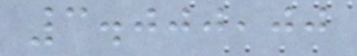3.000,00
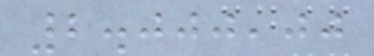2.000,00
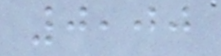0,00
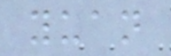yuan
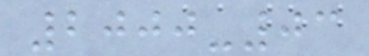2000-03
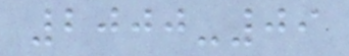2000-09
